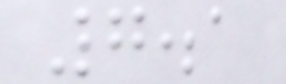7.1
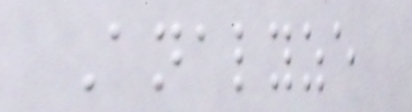Analyze
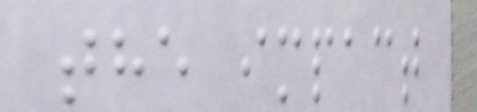the impact
